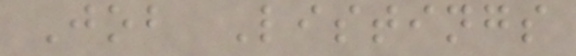Job Listings
